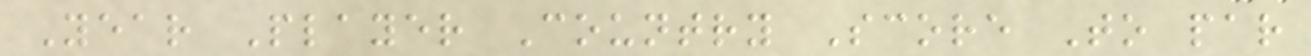Year Player Country Score To par
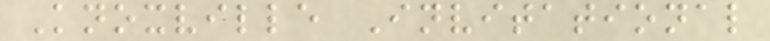Knoxville Invitational
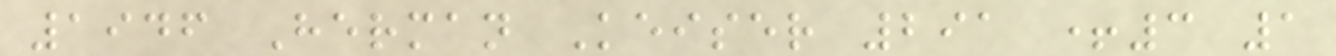1946 Herman Keiser 291 +3 1
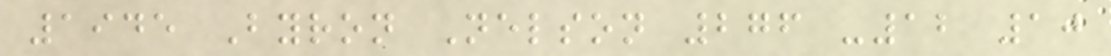1945 Byron Nelson 276 -12 10
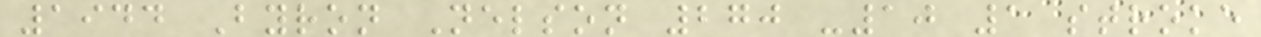1944 Byron Nelson 270 -10 1 stroke
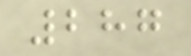287
